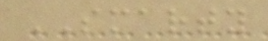SMARTY
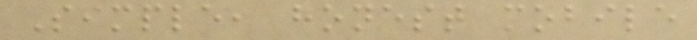Simple, honest mobile
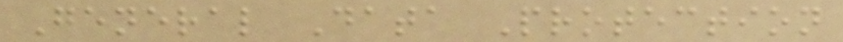General Data Protection
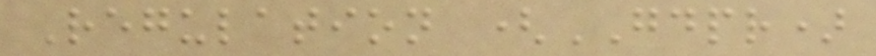Regulation (GDPR)
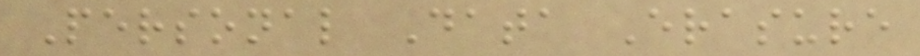Personal Data Erasure
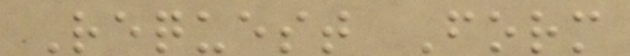Request Form
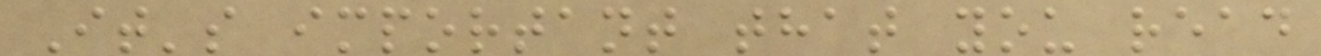It's important that you read
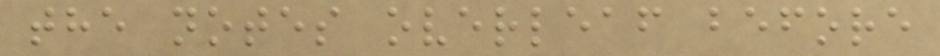the notes overleaf before
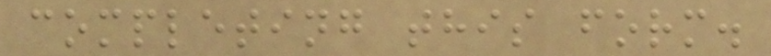completing this form.
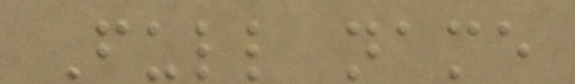Full name
